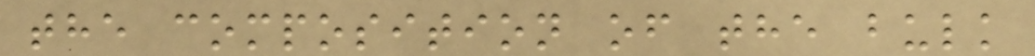the composition of the bulk
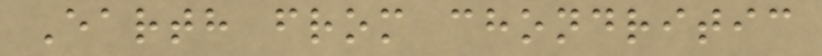Earth from chondritic
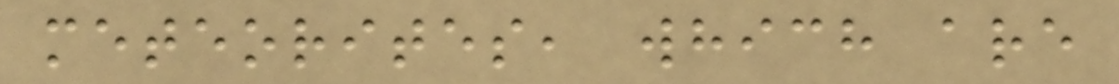meteorites, which are
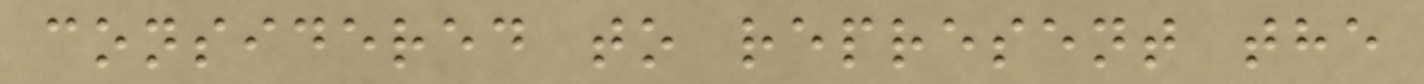considered to represent the
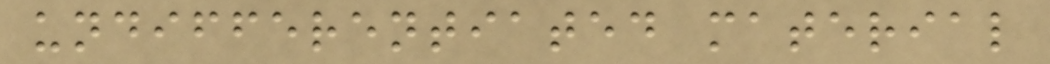undifferentiated material
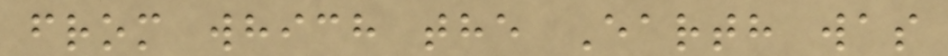from which the Earth was
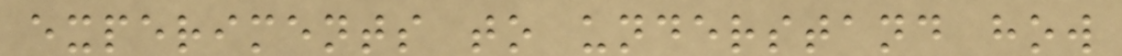experiments to understand how
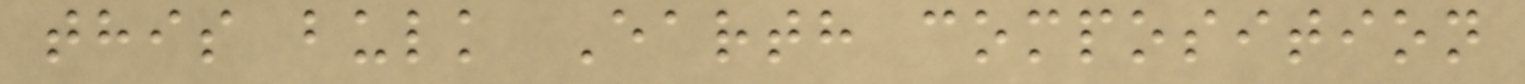this bulk Earth composition
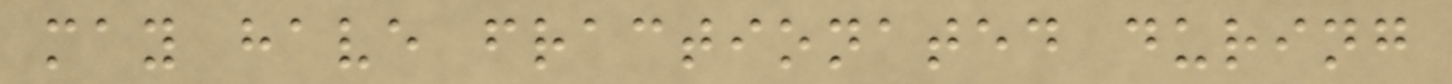may have fractionated during
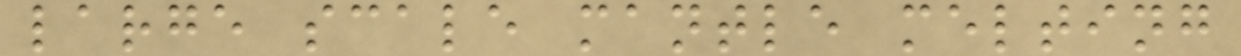large scale mantle melting
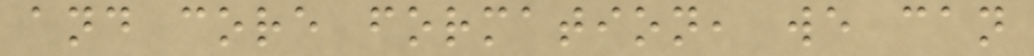and core formation, we can
